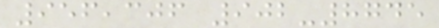956,306 902-8745
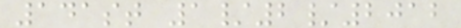141st 1/2/2012
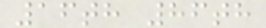16th 86th
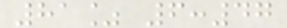81% 6:47
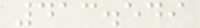413.549
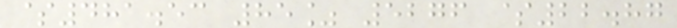$481.53 85% 5276 $22.87
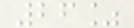26%
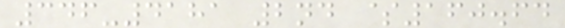346-4181 2nd $160.64
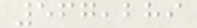567,289
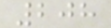208
